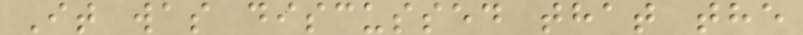It was discussed that the
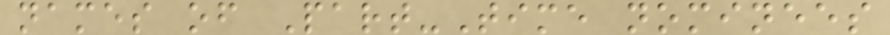names of Part-Time nominees
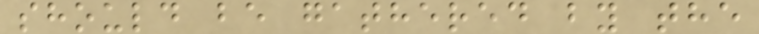should be gathered by the
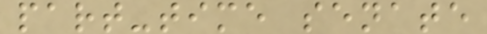part-time senate
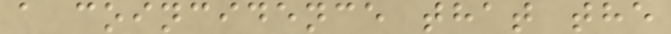a coincidence that the
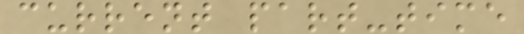current part-time
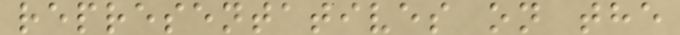representatives on the
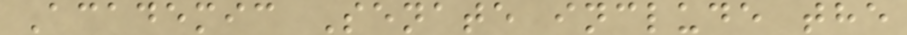Academic Senate include the
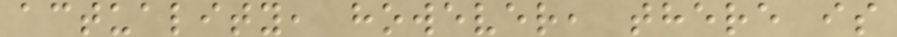actuality, however, there is
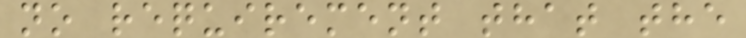no requirement that the
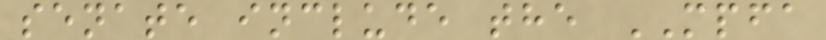senate include the MPFA
